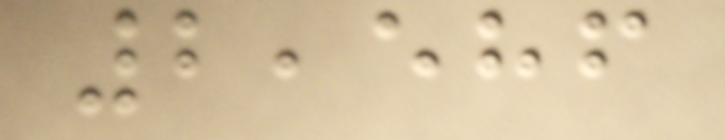2,586
